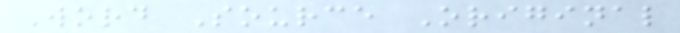Word Source Original
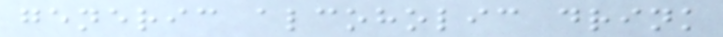generic alcoholic drink
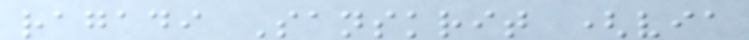ragadi Sanskrit (via
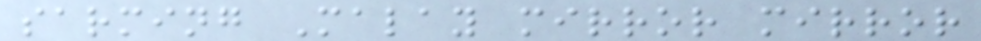sarming Malay mirror mirror
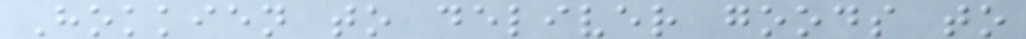Hokkien to deliver goods to
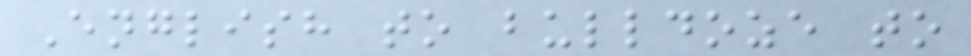English to bulldoze to
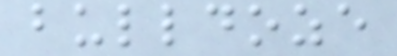bulldoze
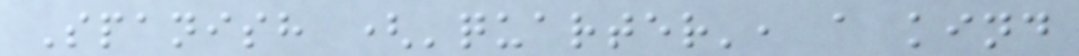Spanish ('quarter', a kind
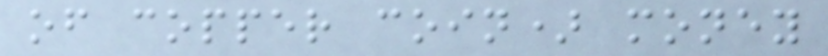of copper coin) money
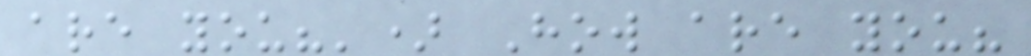are you?') How are you?
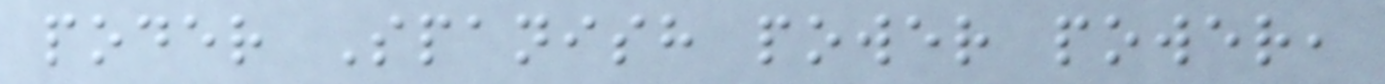poder Spanish power power,
